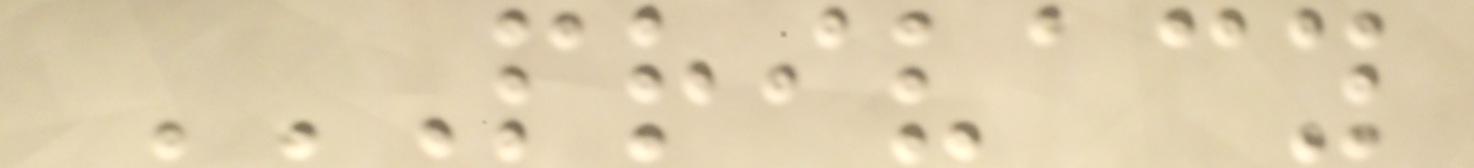PRIVACY
